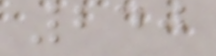240
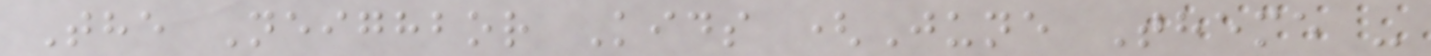The Neighbor Kids (June Theme -
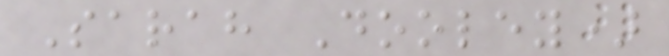Sarah Dooley)
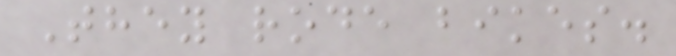They rode bikes.
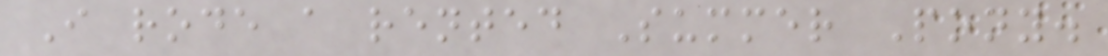I rode a rented Summer Pony.
